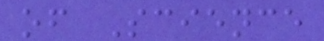of Science
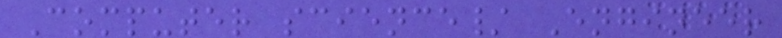Computer science/ Engineer
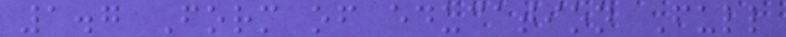1.7 Form of education Full
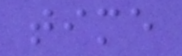time
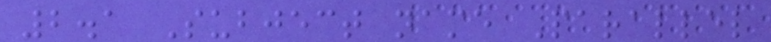2.1 Subject name Parallel
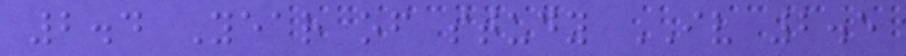2.4 Year of study IV 2.5
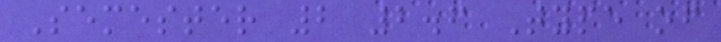Semester 2 2.6 Type of
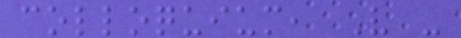colloquium, V -
